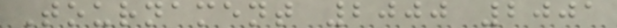Tournament 2000 2001
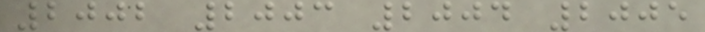2002 2003 2004 2005
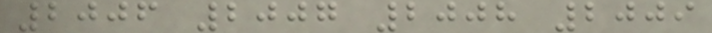2006 2007 2008 2009
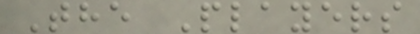The Players
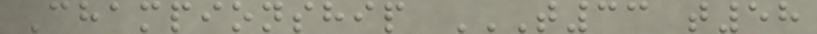Championship T33 T58
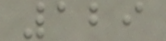129
